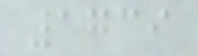1739
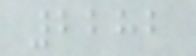2282
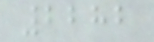2282
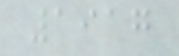1917
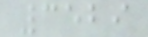3529
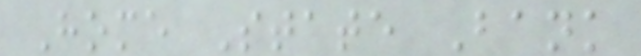Home State Bank
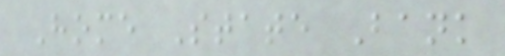Home State Bank
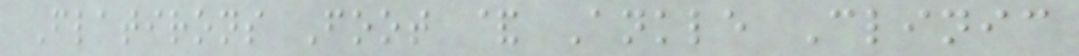Flatirons Foot & Ankle Clinic
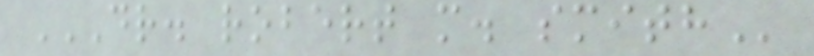DR. ROBERT M. SMITH
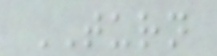TURN
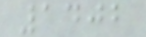1402
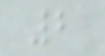2
